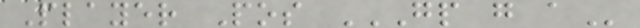Player Pos GP G A
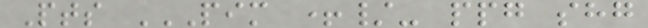Pts PIM +/- PPG SHG
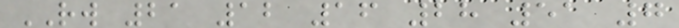RW 21 12 16 28 51 7
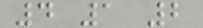4 1 2
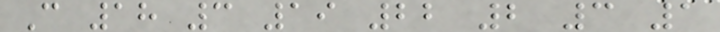C 18 3 19 22 2 3 1
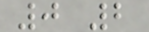0 2
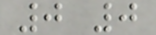0 0
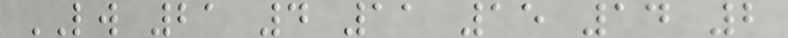LW 21 4 11 15 14 2
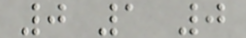0 1 0
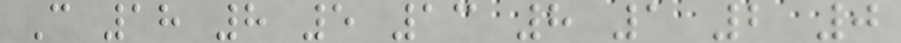C 18 8 5 13 8 1 2 0
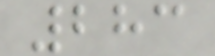283
